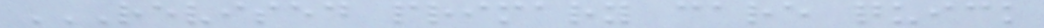REVISED PRIMARY CARE QUICK
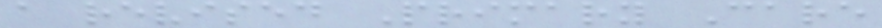a revised Primary Care
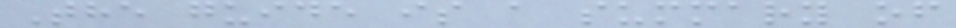The guide is a summary of
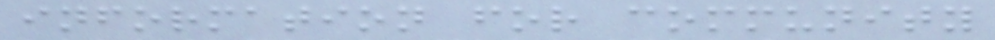information for community
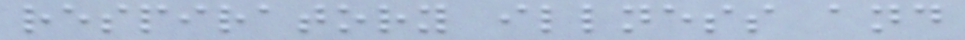respiratory illness and
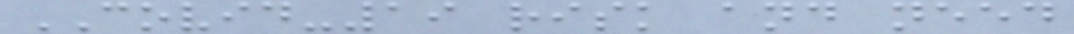COVID-19 risk and need
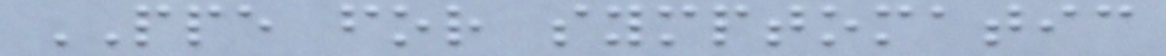PPE for symptomatic
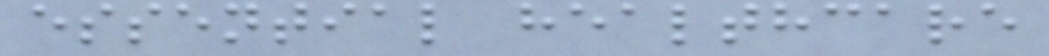essential healthcare
